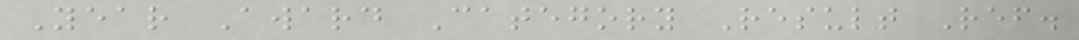Year Award Category Result Ref.
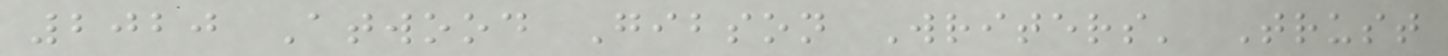2020 Atwood Gibson Writers' Trust
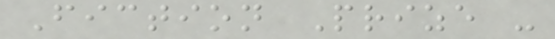Fiction Prize -
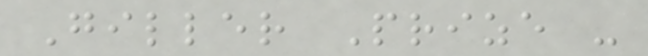Giller Prize -
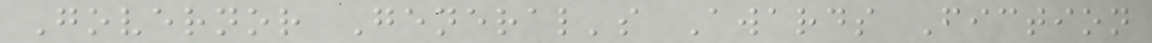Governor General's Awards Fiction
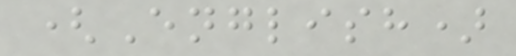(English)
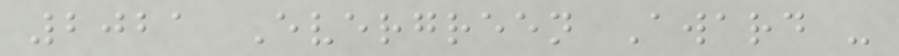2021 Evergreen Award -
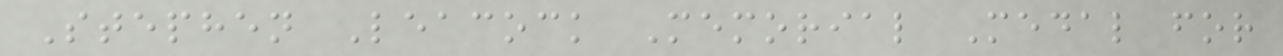Stephen Leacock Memorial Medal for
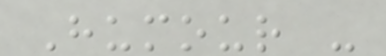Humour -
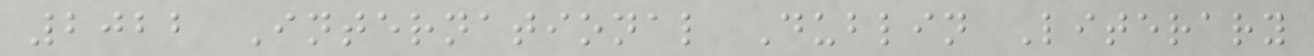2022 International Dublin Literary
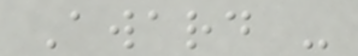Award -
